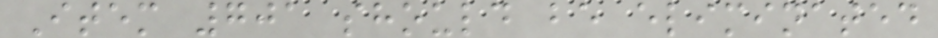Item 701 should be eliminated
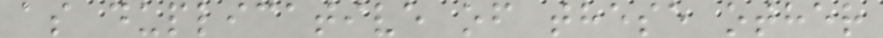as duplicative of these other
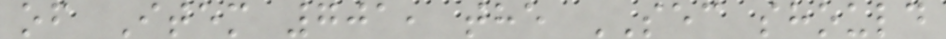of Item 701, the SEC should
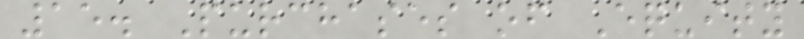15. Purchases of Equity
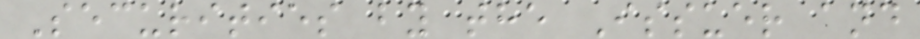Securities by the Issuer and
